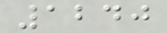1240
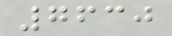7630
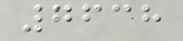7638
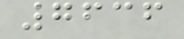7636
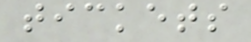tickets
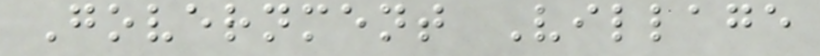Government Village
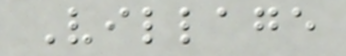Village
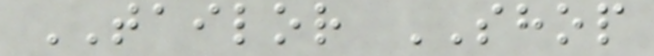TAILOR SHOP
